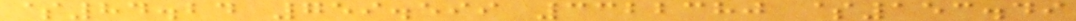$84.24 759.599 3322380 $153.49
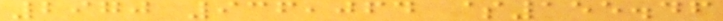2970 936,064 $155.46
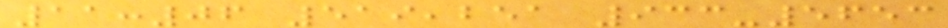11:06 519,251 933-5653
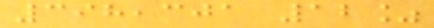398,301 12%
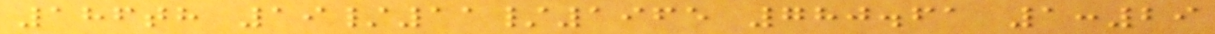186th 19/11/1965 780.61 1:29
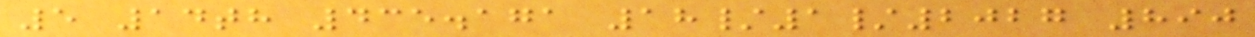5 14th 435.171 18/1/2027 890
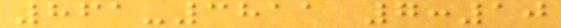861-3811 7:10
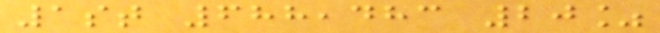1st 688,483 20%
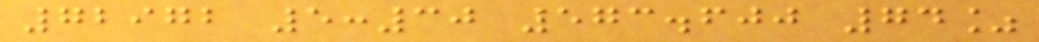72972 5:30 573.600 74%
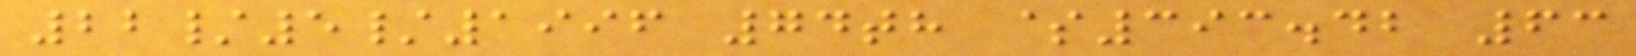22/5/1996 74th $393.42 63
